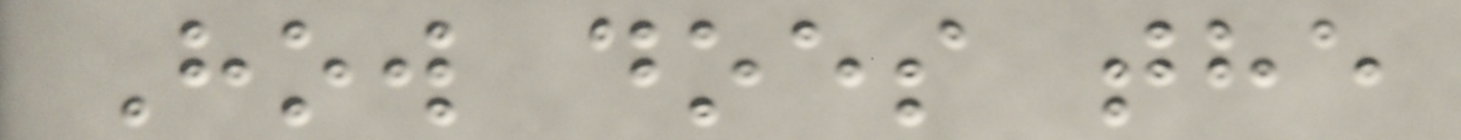How does the
